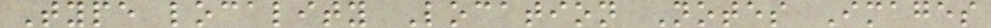Type locality Location Notes Images
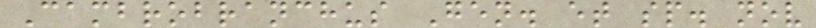Cambrobranchus Gen. et sp. nov
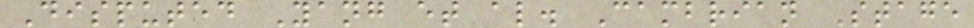Disputed Yang et al. Cambrian Stage
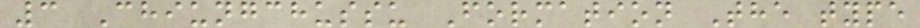3 Chiungchussu Formation The type
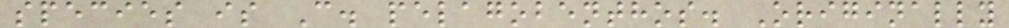species is C. pelagobenthos. Originally
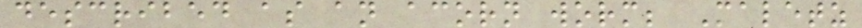described as an acorn worm; Maletz
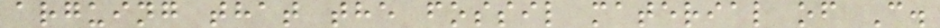arguing that the fossil material of C.
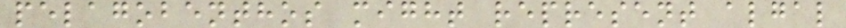pelagobenthos might represent algal
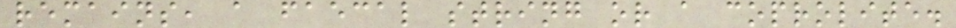remains, a faecal string or a coprolite.
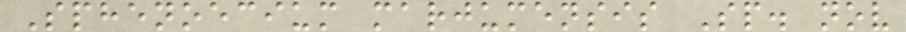Sphenoecium marjumensis Sp. nov
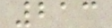213
